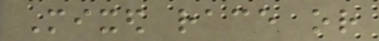Mixed race or
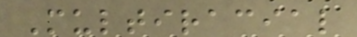Multiracial
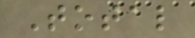Total
